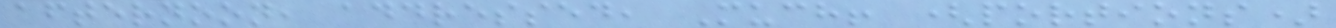afternoon, addressed, Much! (portions)
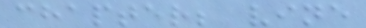chapter; vine
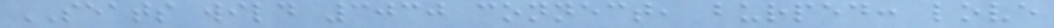SEATS wild 3030 connect, burped: love
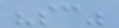"sc"
